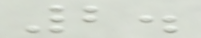2.
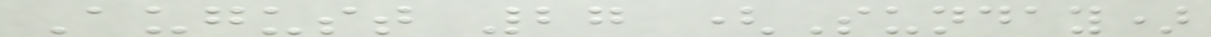August 27 (Sunday)
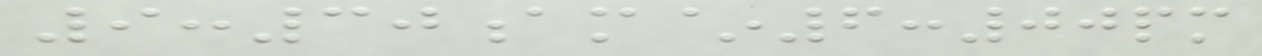9:30am~6:00pm
